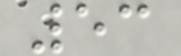53
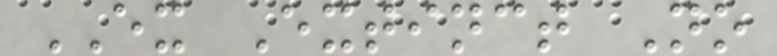EX Extinct No
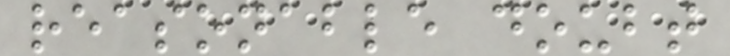reasonable doubt
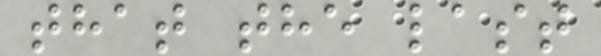that the last
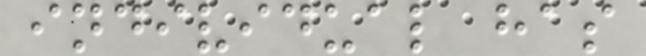individual has
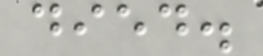died.
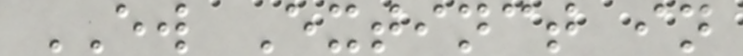EW Extinct in
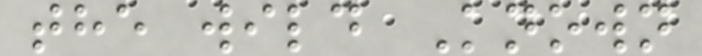the wild Known
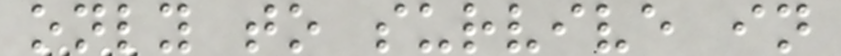only to survive in
